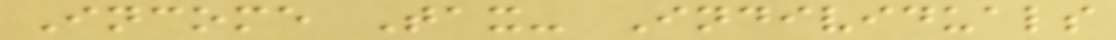Income Tax- Individuals
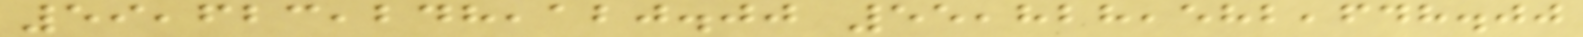59,623,248,120.00 55,828,582,648.00
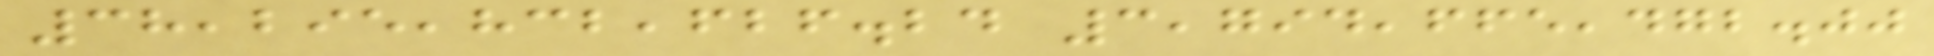38,295,832,626.24 3,794,665,472.00
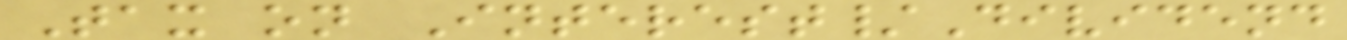Tax on Interest/Dividend
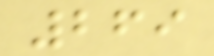269
